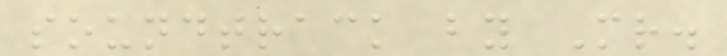soundtrack by Mr.
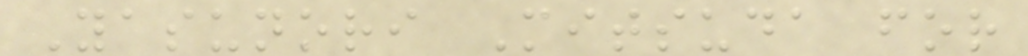Yasunori Mitsuda for
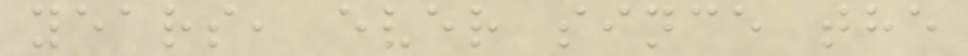years, ever since the
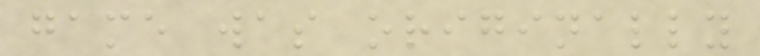game was originally
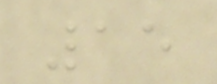15
